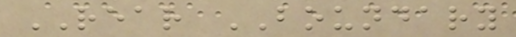REAR BOUNDARY
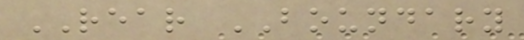REAR BOUNDARY
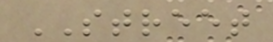STREET
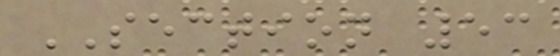SECTION 53
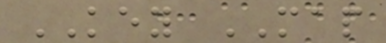KEY MAP
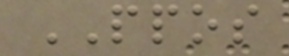PPOS
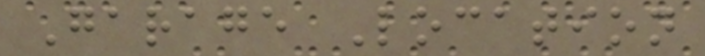Garage Location
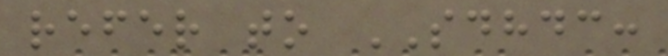refer to SDHDC:
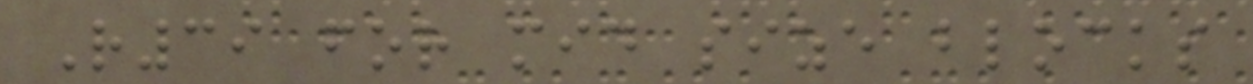R39 for mid size blocks
